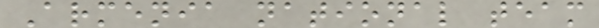Armenia national team
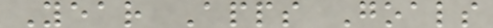Year Apps Goals
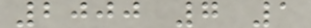2000 7 1
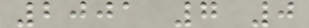2001 7 0
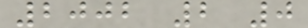2002 2 0
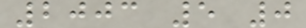2003 5 0
